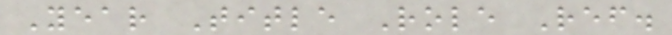Year Title Role Ref.
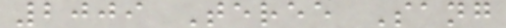2009 Teree Sang
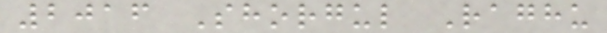2016 Shorgul Raghu
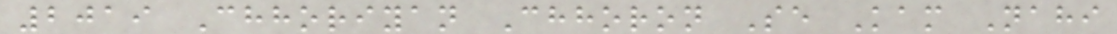2019 Chhoriyan Chhoron Se Kam Nahi
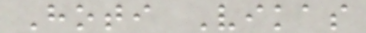Hoti Vikas
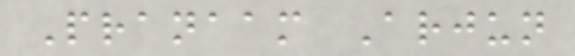Pranaam Arjun
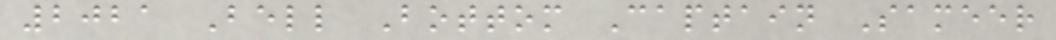2021 Bell Bottom Captain Sameer
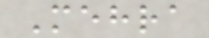Mehra
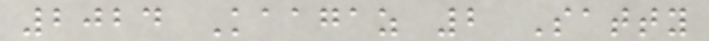2024 Kaagaz 2 Satty
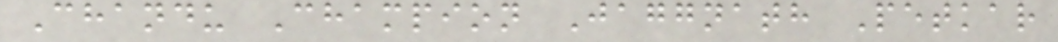Chandu Champion Jaggnath Petkar
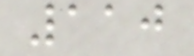110
